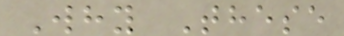Why These
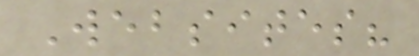Websites?
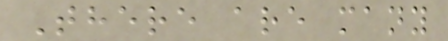There are many
